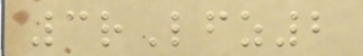3rLfz2
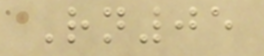Rn05
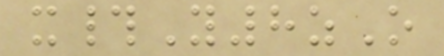x#Y8zO
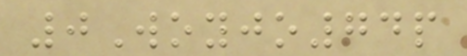0Woyjo74p
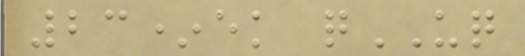23*ek qUQ
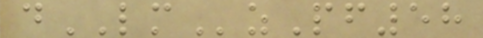dLMzPf58
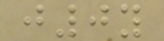j0y
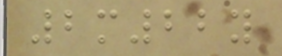2m22y
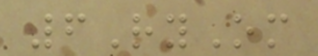6RyOm
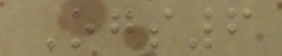Ogs6
